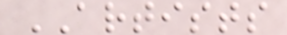ARTISTS
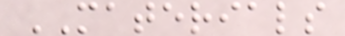MATERIALS
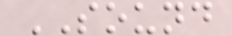SOUND
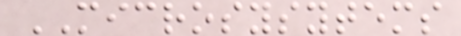MICROSYSYTEMS
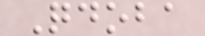Qdoba
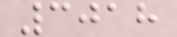3018
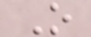O
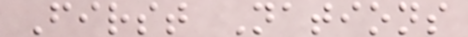First Nations
